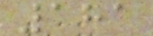181
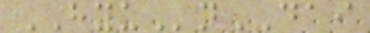HYUnDAI
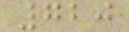720
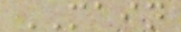MAIN
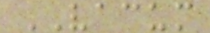VACUM
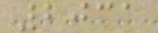2031
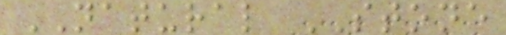NATURAL STONE
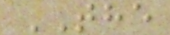THE
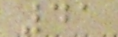41
